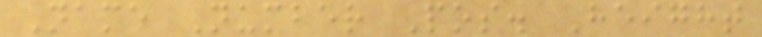Name Number Pos. Height
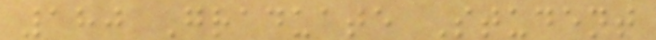180 Graduate Student
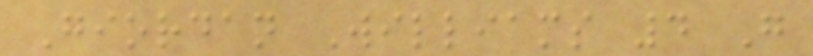Giordan Williams 4 G
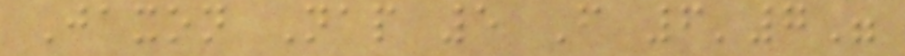Jaxon Nap 5 F 6'7"
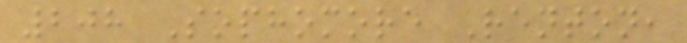208 Sophomore Renton,
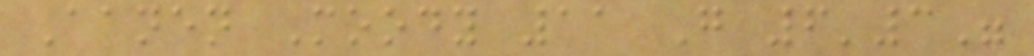Aanen Moody 11 G 6'3"
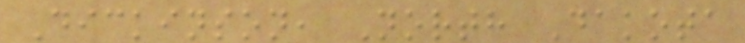Dickinson, North Dakota
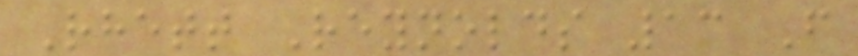Rhett Reynolds 13 F
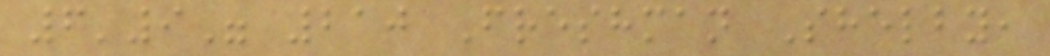6'9" 210 Freshman Shelby,
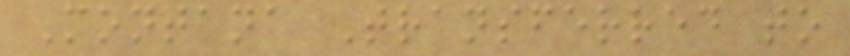Montana Transferred to
